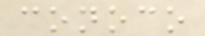conoco
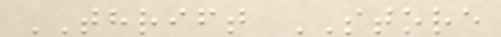THRIFT STORE
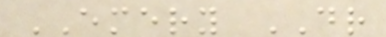EMERY DR
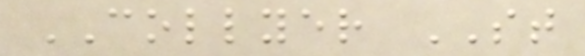COLLYER ST
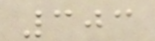303
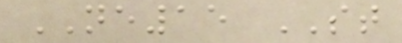NE15 ST
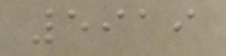5919
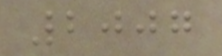2007
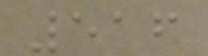516
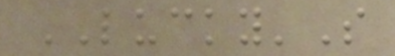LUCKY'S
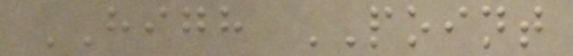HIGH POINT
